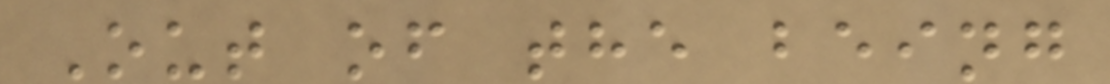Out of the being
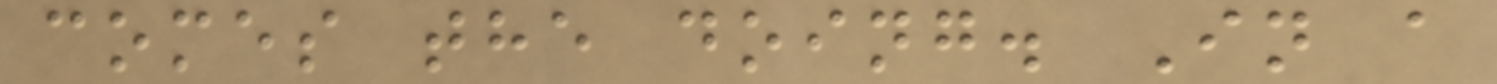comes the doing. In a
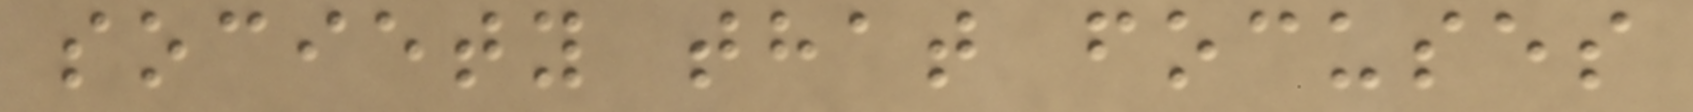society that focuses
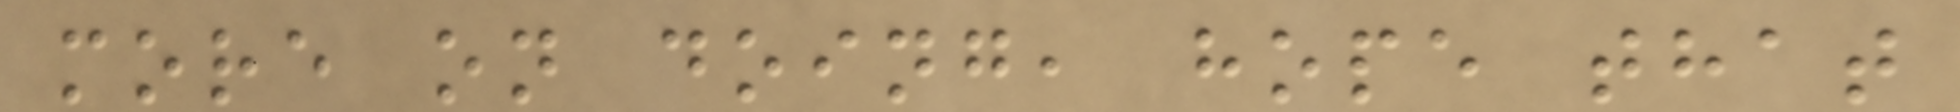more on doing, hope that
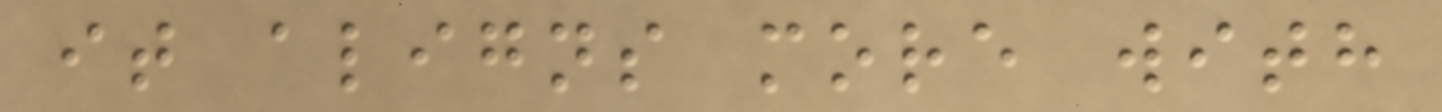it aligns more with
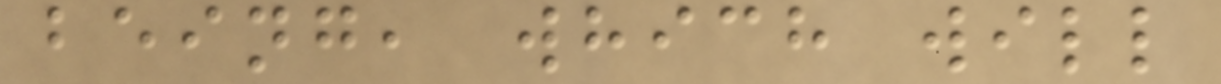being, which will
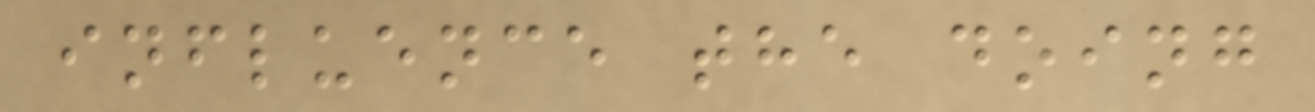influence the doing
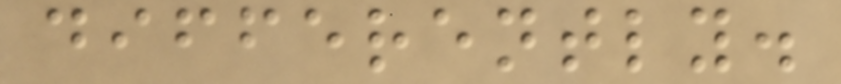differently.
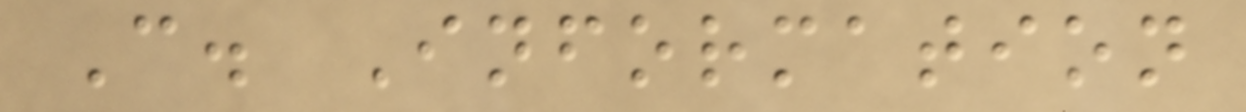C. Information
